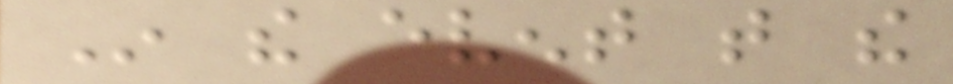In the event that the
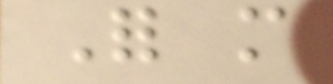For more
